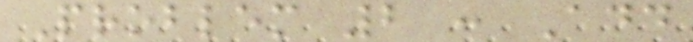Problem 2 : Add
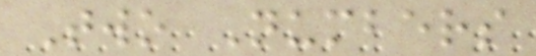Two Numbers
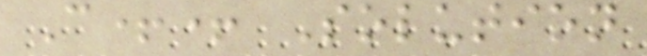C++ Solution
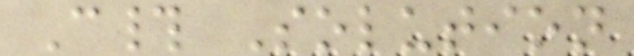C# Solution
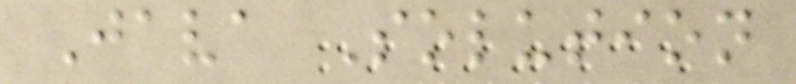Java Solution
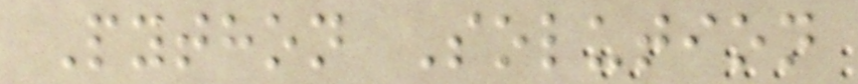Python Solution
